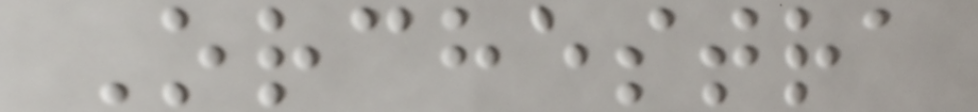Orchestra
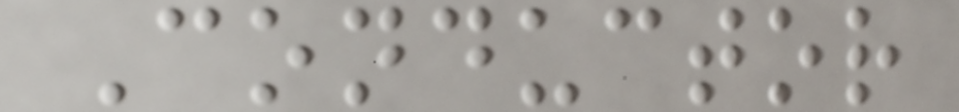Conductor
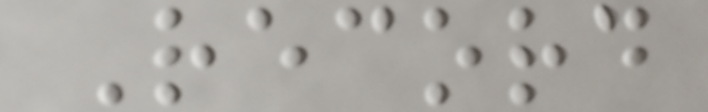Record
